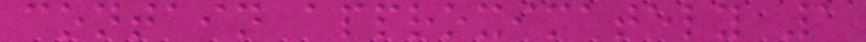contain approximately 1
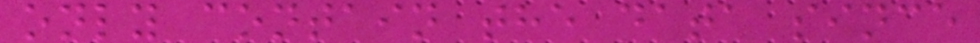only contain the data since
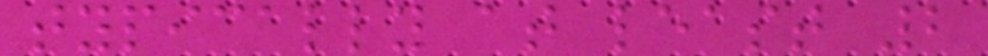typically at least 2
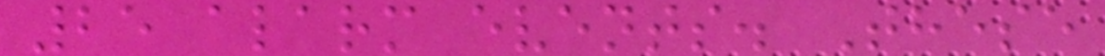25 alarm events. These
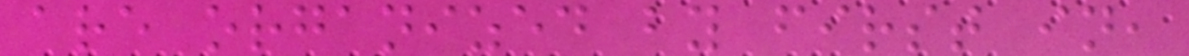are organized by first in,
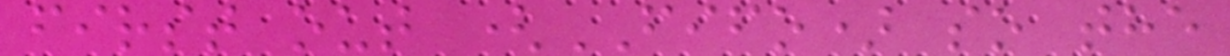first out (FIFO) so the
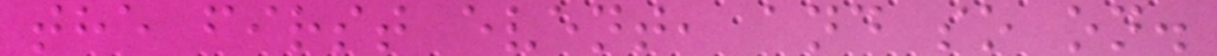the first event, and so on.
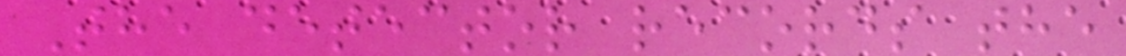The detector records the
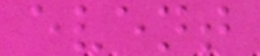event
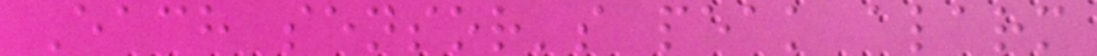Each sensor's peak alarm
